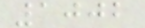1002
